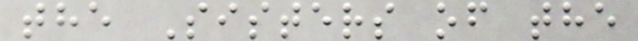the Sisters of the
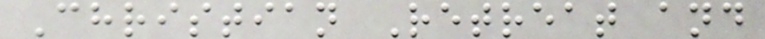Christian Retreat and
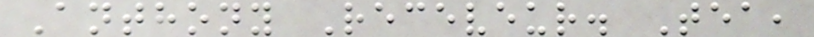Anthony Receveur. Tea,
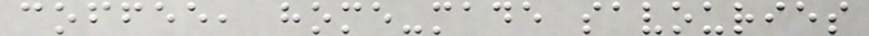coffee, home-made savouries
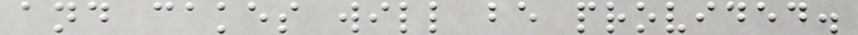and cakes will be provided.
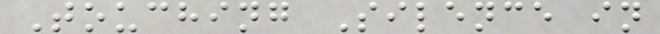Touching Silence in
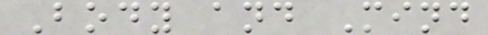Body and Mind
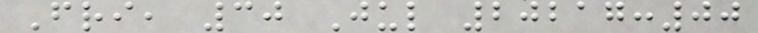Fri, 30 Jul 20217:00
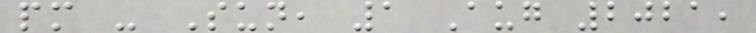pm - Sun, 1 Aug 2021,
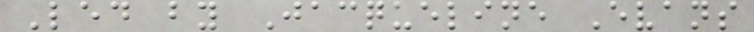Led by Jacqueline Evans
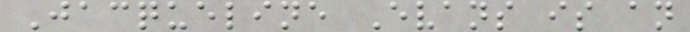Jacqueline Evans is an
